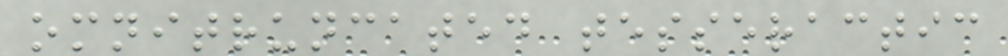omnitruncated tesseractic
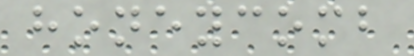honeycomb
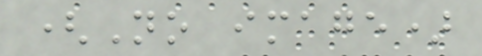(No image)
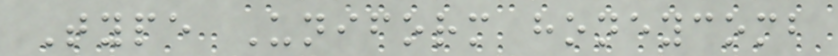Type Uniform honeycomb
